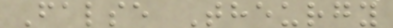False Theurgy
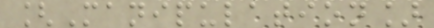[Manipulation]
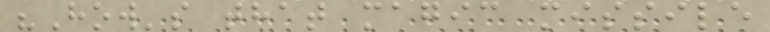"How's that magic missile
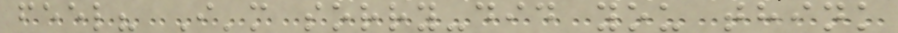feel? I'm sorry-did you think
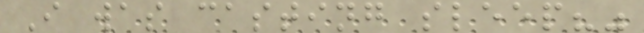I was casting sleep?"
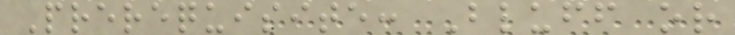Prerequisite: Bluff or
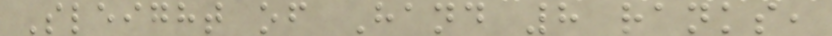Sleight of Hand 8 ranks,
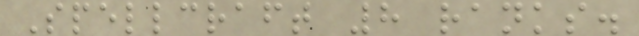Spellcraft 8 ranks.
